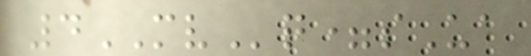4MVq=sUa
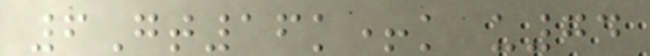6Gt16k+k u74
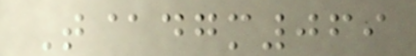T@dgm069
